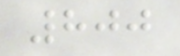800
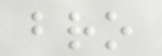bro
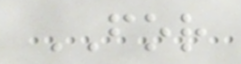FOR
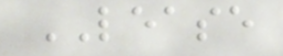LEASE
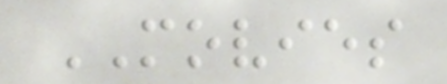MOVIES
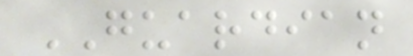GUARDIAN
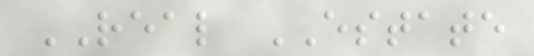REAL ESTATE
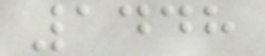1448
